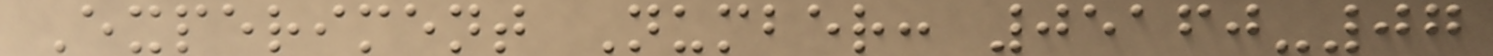Experiment Number: 05160-07
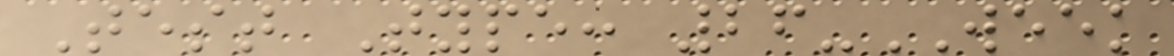Test Type: 26-WEEK
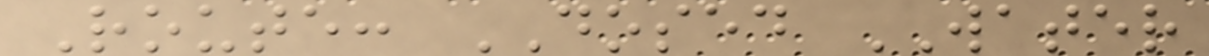Route: DOSED WATER
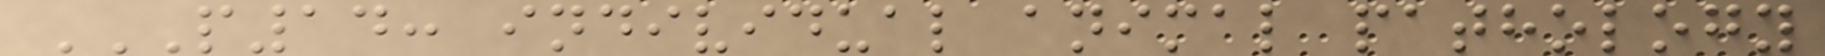P14: INDIVIDUAL ANIMAL PATHOLOGY
